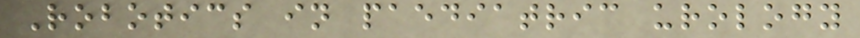Robotics in paediatric urology
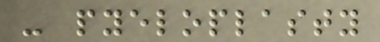- pyeloplasty
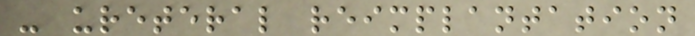- ureteral reimplantation
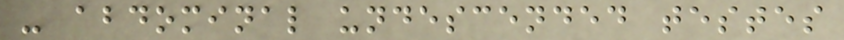- abdominal undescended testes
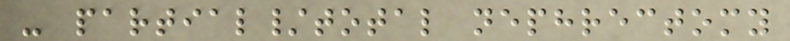- partial/total nephrectomy
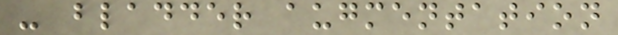- bladder augmentation
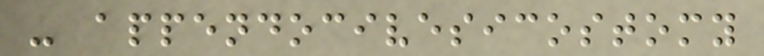- appendocivesicostomy
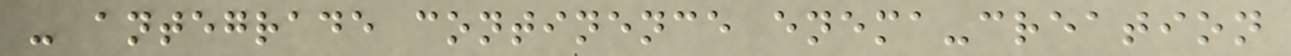- antegrade continence enema-creation
